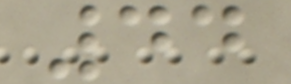44
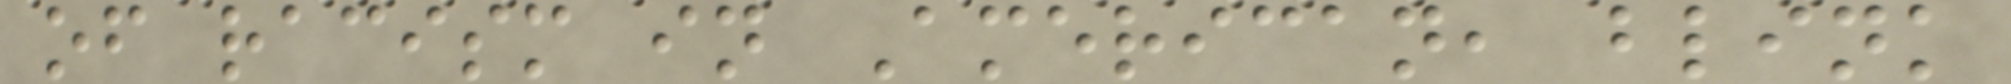of racism in American, blink
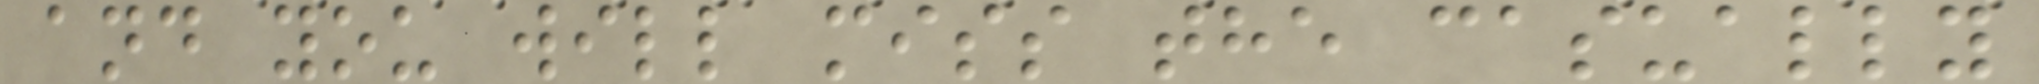and you will miss the casually
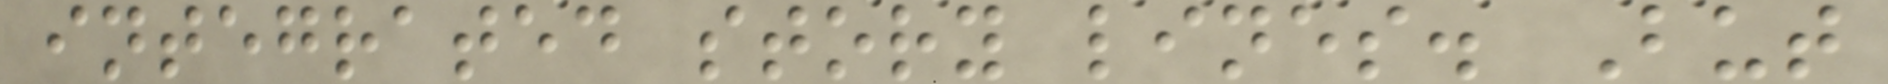integrated story lines. But
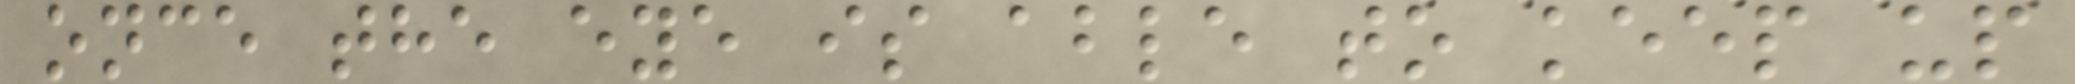once the eye is able to keep up
